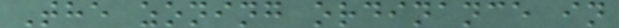The zoning ordinance in
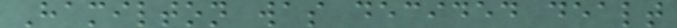Hamilton was decided dealt
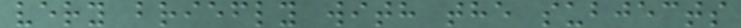very briefly with the subjects
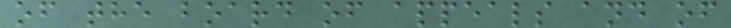of the board of appeals and of
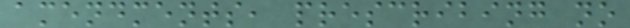amendments, prescribing no
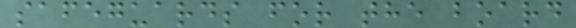safeguards for the board
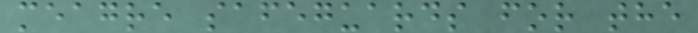meagre safeguards for the
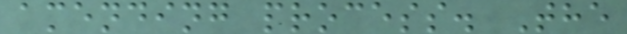amending process. The
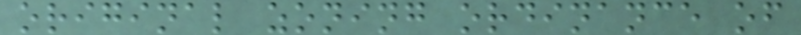original zoning ordinance of
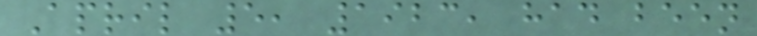April 5, 1923, had been
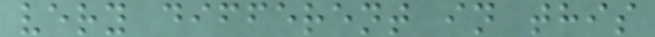very different in this
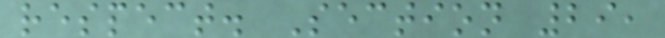respect. Section 29,
